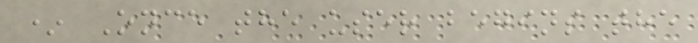* Once the user begins the
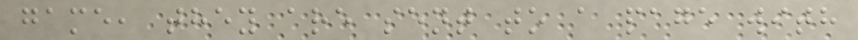game, they are sent to a page with
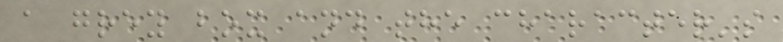a grey box and the character's
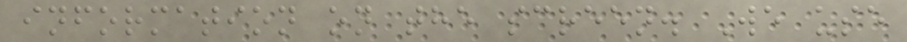information on the screen. We use
